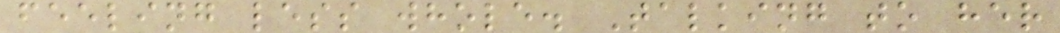feeling less whole. Talking to her
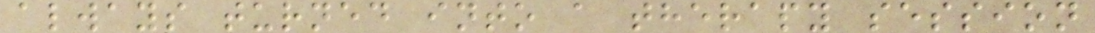always turned into a therapy session
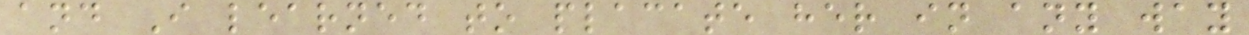and I learned to placate her in any way
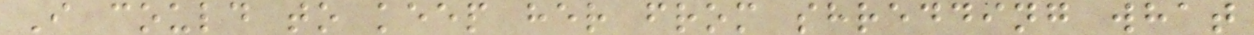I could to keep her from shredding what
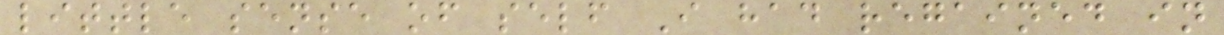little sense of self I had regained in
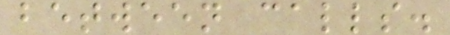between calls.
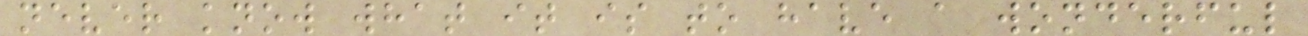never know what it is to have a wonderful
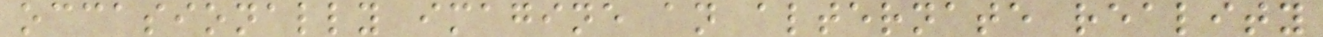occasionally imagine an alternate reality
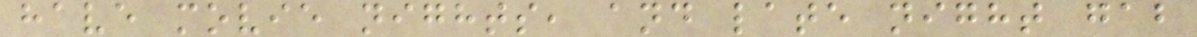have movie nights, and late night gab
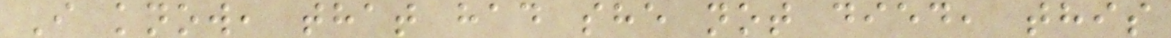I know, that had she not died, this
